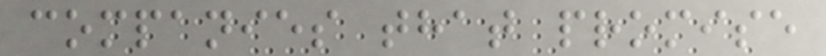companies that promise
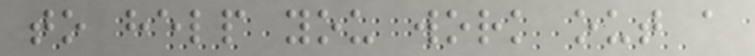to help you work out a
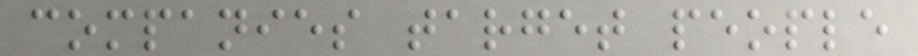companies target people
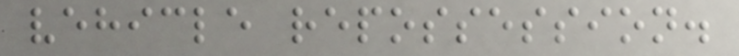vehicle repossession.
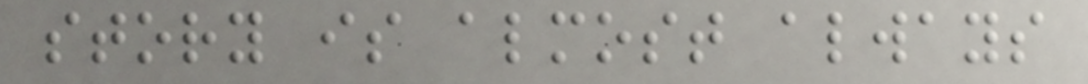story is almost always
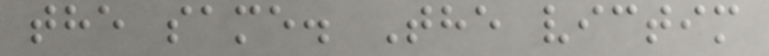the same. The victim
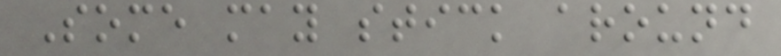Some may stick around
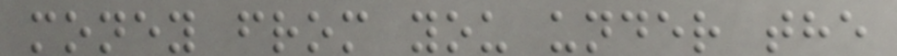money from you under the
